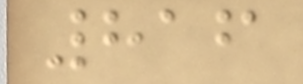816
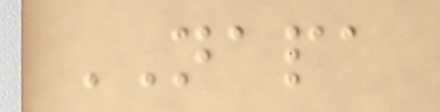NAPA
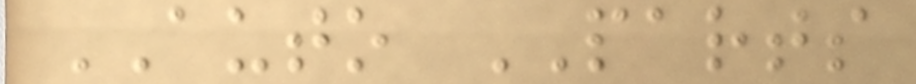AUTO PARTS
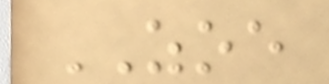ZOE
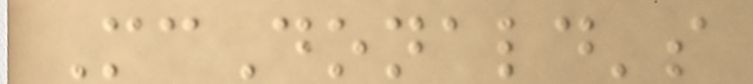McDonald's
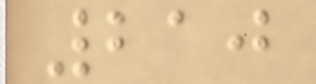210
